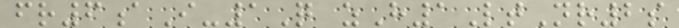fr6aI-1Q zH1LtNr2s
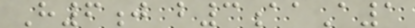H6j b3aaA1
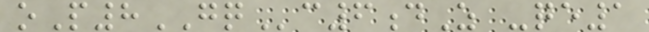oP8GQc6dZ -qe1
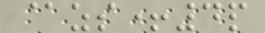@zs+4p
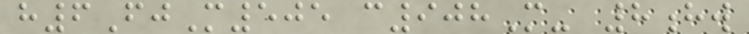h6FjM505 c908M- 8hw
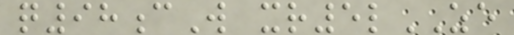q98cW xr5lZE
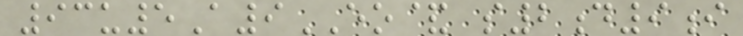93u5A9EO& s2d9i
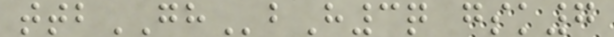ttbGHbH3q gsk7
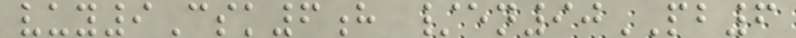vuy9Csk6h /en90PB6
